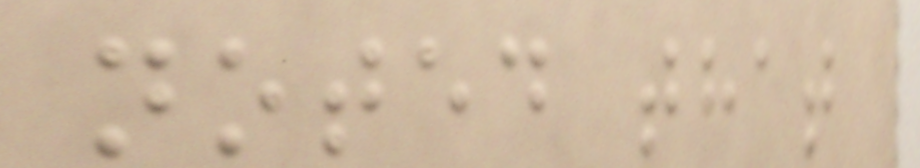noted that
